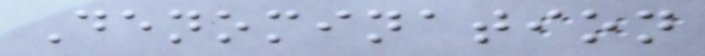Denomination
